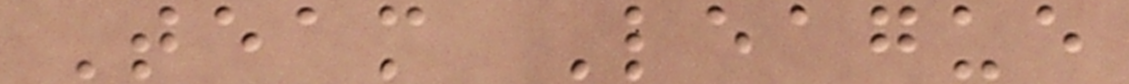Team League
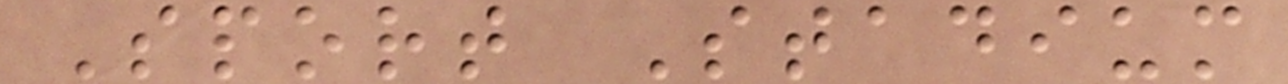Sport Stadium
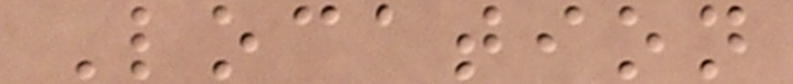Location
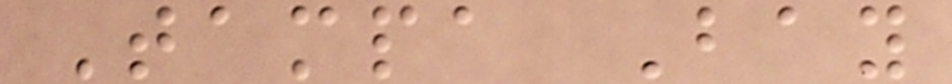Tampa Bay
